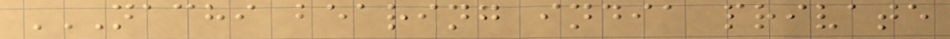NACHI BEARING INDIA PRIVATE
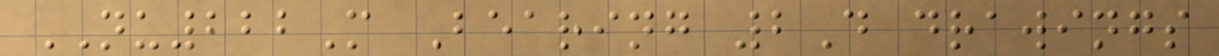NU222M Bearing 2D drawings
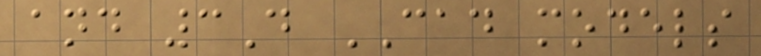and 3D CAD models
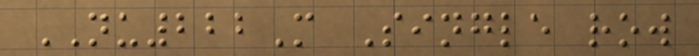NU222M Single row
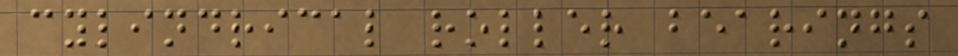cylindrical roller bearings
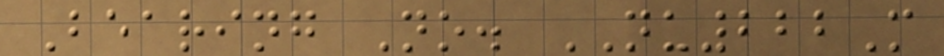Bearing No. NU222M
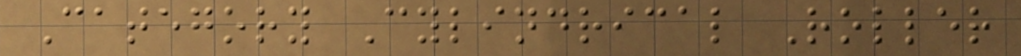Category Cylindrical Roller
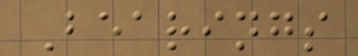Bearings
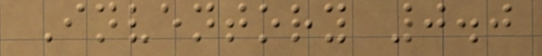Inventory 0.0
